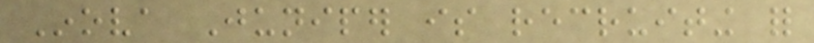Inova Juniper is recruiting for
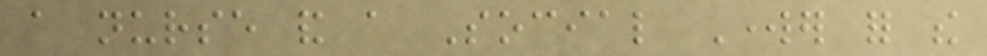a nurse and a Social Worker for the
